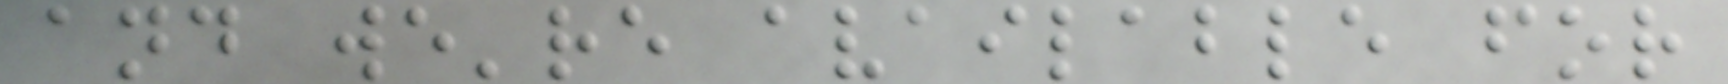and we're available for
